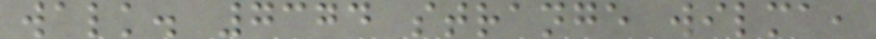walk. 7374 strange wilma,
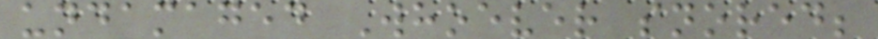undamaged Whoever snored;
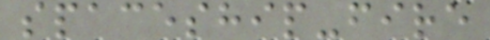spaceship-fire
